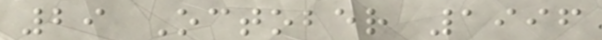29 October 1996
